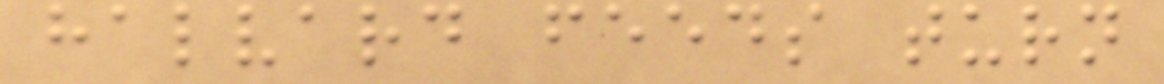halvard feeds turn
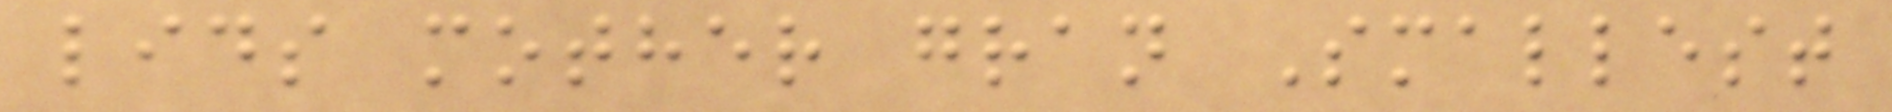lids mother gran Smallest
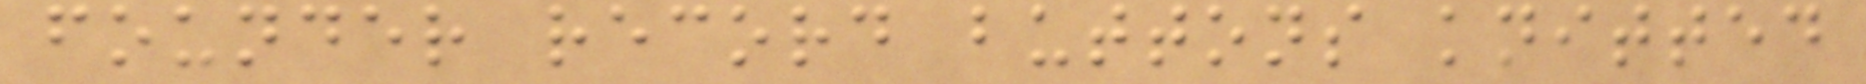founder record buttons knitted
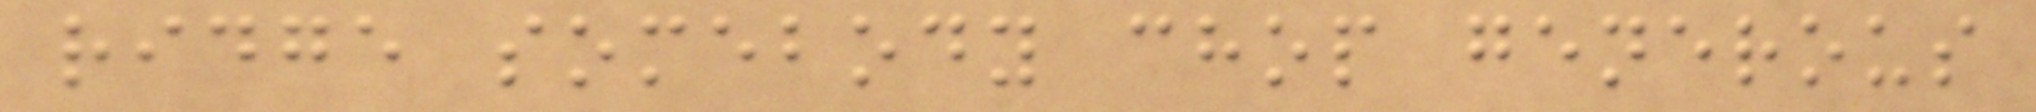ridge somebody chop generous
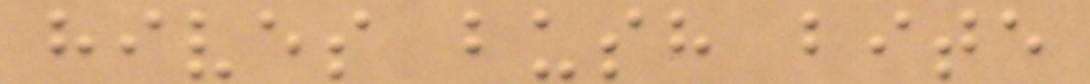hives bush bite
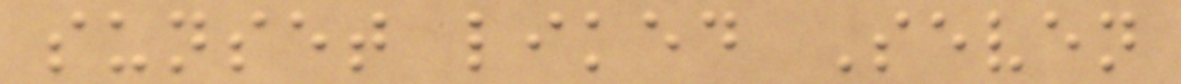sunset liked Seven
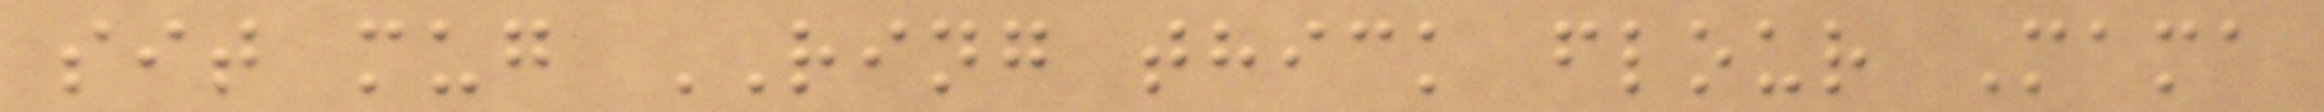sit mug RING thick flour Mama
